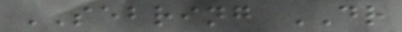SEBRING DR
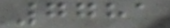7781
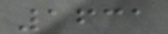1631
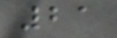21
